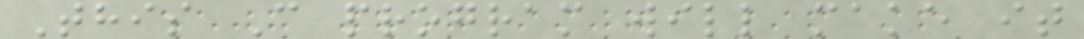This C program will make it
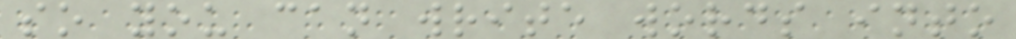so you can write words into
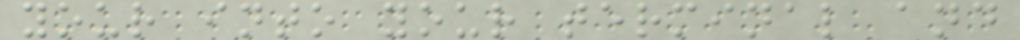your into your terminal and
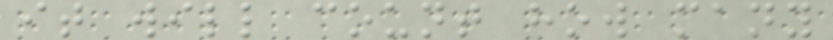it will count how many
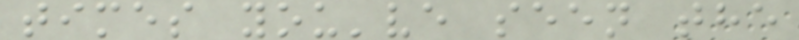times you've seen the
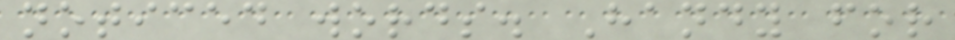noticed words. Handy for
